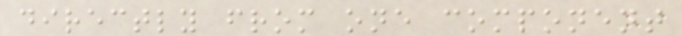directly from one component
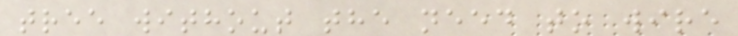tree without the need to wire
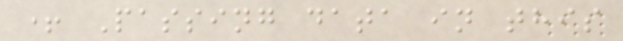+ Passing data in this
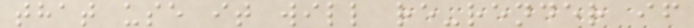that use it will re-render if
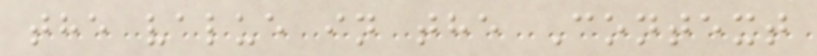the value in the Context
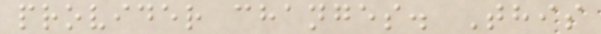provider changes. This
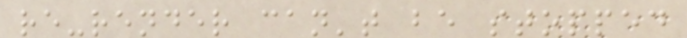re-render can't be stopped
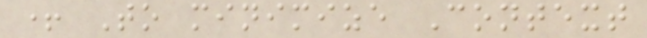+ To minimize Context
